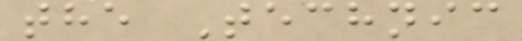the Technic
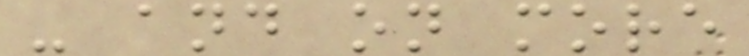- and on more
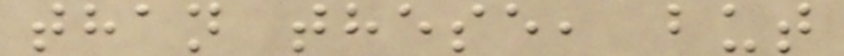than these, but
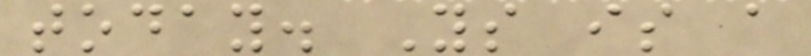today. Ys is a
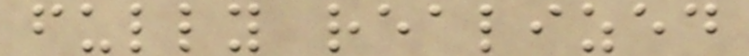fully realized
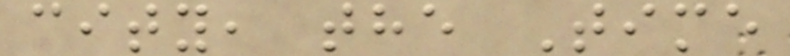city, the Time
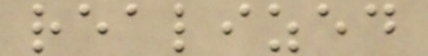realized
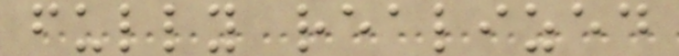fully realized
